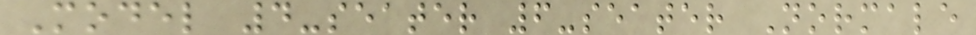Model 4-seater 6-seater Normale
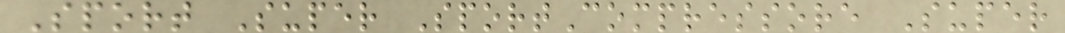Sport Super SportCompressore Super
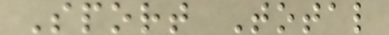Sport Total
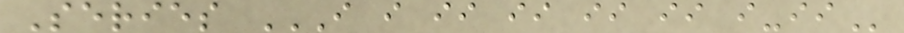Series I I II II II II I-II
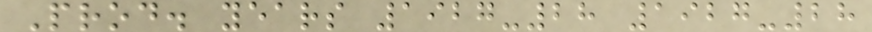Prod. years 1927-28 1927-28
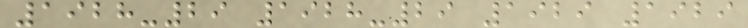1928-29 1928-29 1929 1929
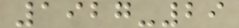1927-29
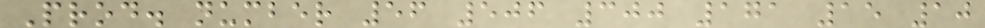Prod. number 56 506 300 171 15 10
